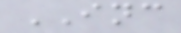INC
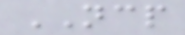NCP
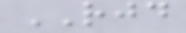RJD
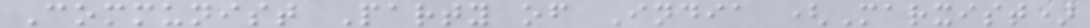Communist Party of India (Marxist)
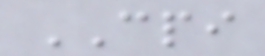CPI
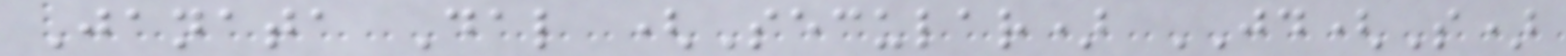Janata Dal (Secular) JD(S)
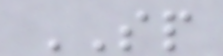SP
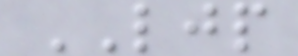LJP
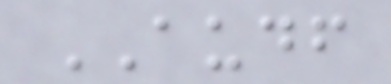AUDF
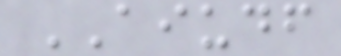AIUDF
